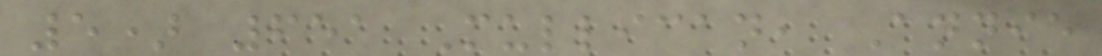5) 651 Mullican, Annie
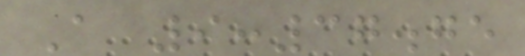A 9:37.75
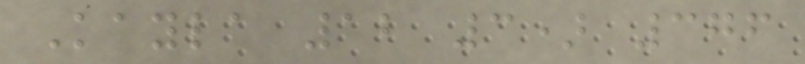Kayla 12 3) 376
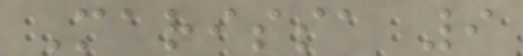Marissa 9
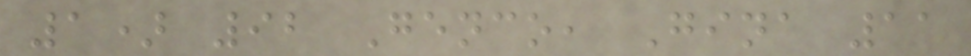1) 92 Genco, Gina 11
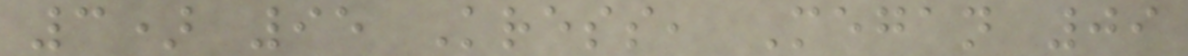3) 95 Kress, Megan 09
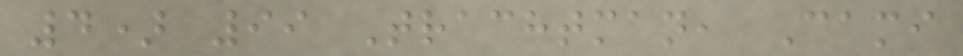4) 99 Trachtman, Cami
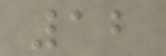12
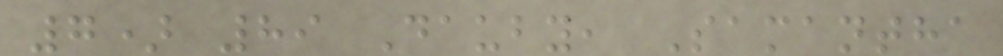7) 89 Dauby, Samantha
